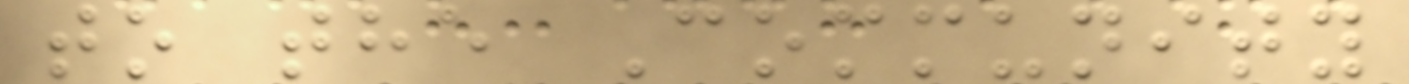to the Community
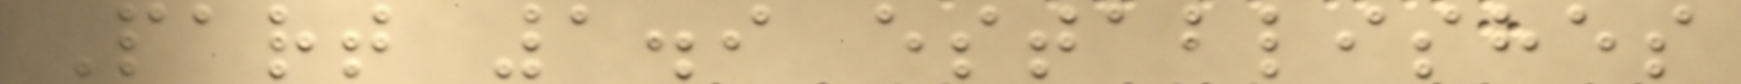Part 1.9 establishes
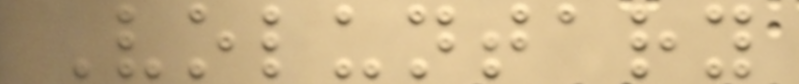Voluntary
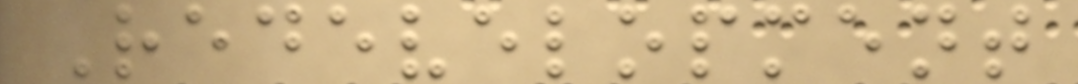Redevelopment
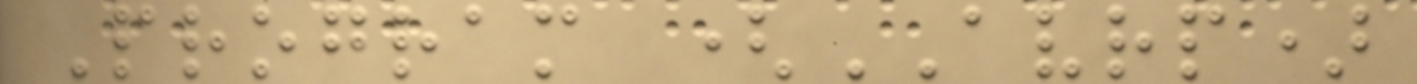Program (AVRP)
